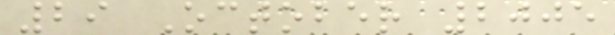29 October 2005
